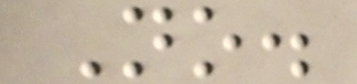No.
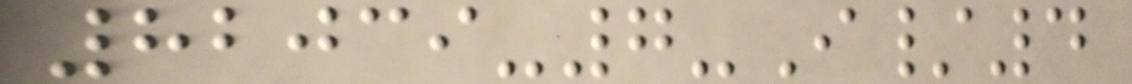82039-7-I/4
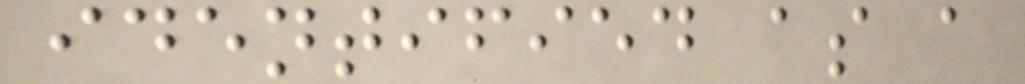identified as a
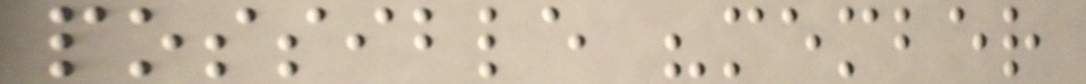possible "member
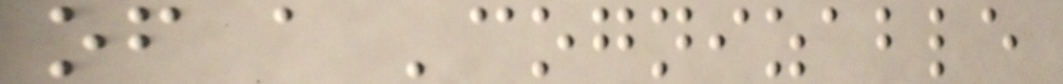of a 'cognizable
